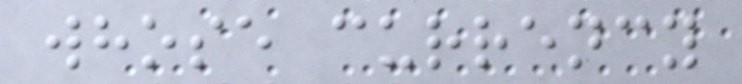whose currency
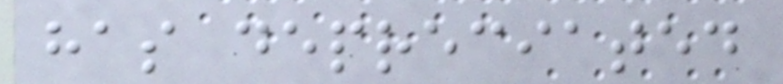has depreciated
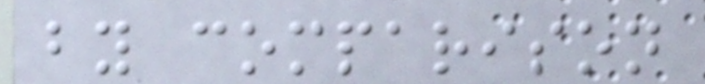by comparison
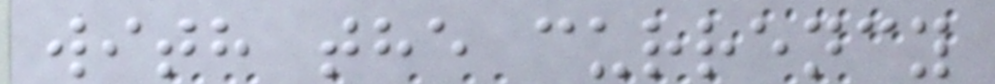with the currency
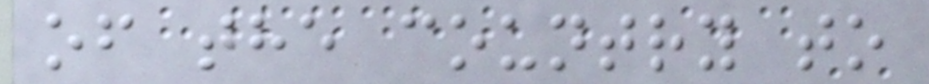of the country to
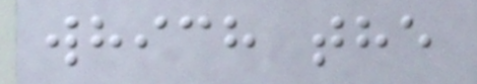which the
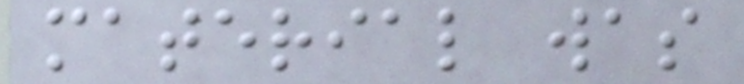material was
